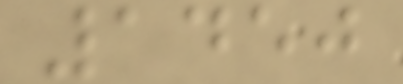1450
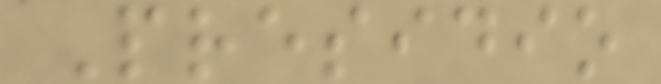Presidio
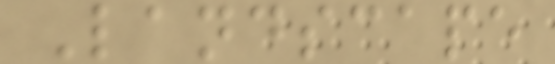Landscape
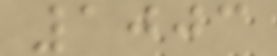1003
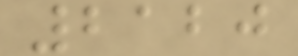2120
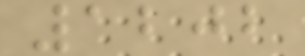1202
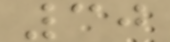30
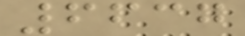6637
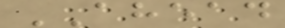AHEAD
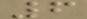6
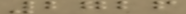2726
